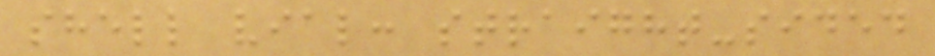shell vial: straight-sided
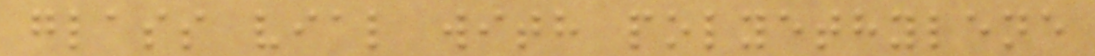glass vial with polyethylene
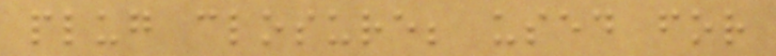plug closure; used for
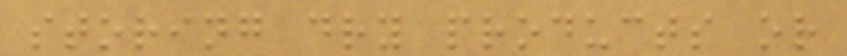storing dry products or
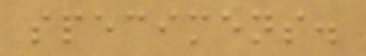specimens.
